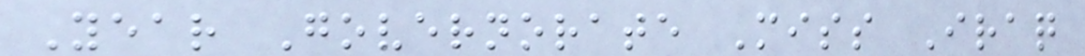Year Governorate Miss Iraq
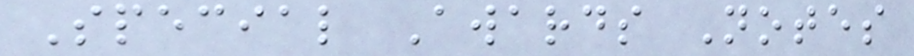Special Awards Notes
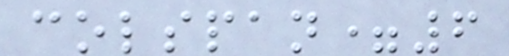colspan=6
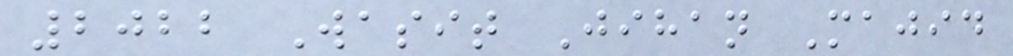2022 Wasit Jihan Majid
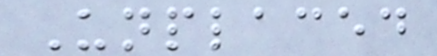Unplaced
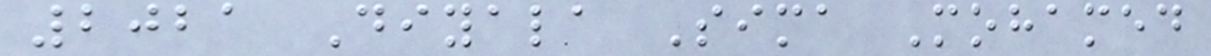2021 Diyala Sima Mohamed
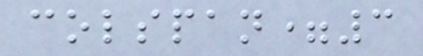colspan=3
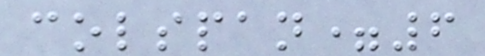colspan=6
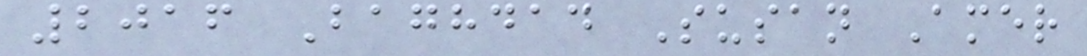2016 Baghdad Susan Amer
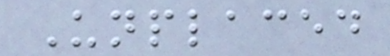Unplaced
